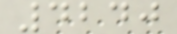4240
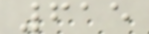615
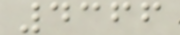4366
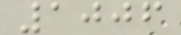1006
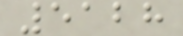5128
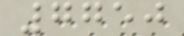7750
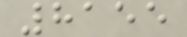8155
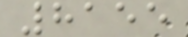8155
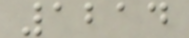1214
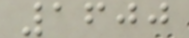1600
